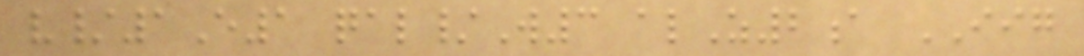v/1E1 qal/W3 alZ2a IIG
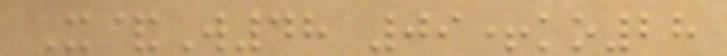X&W48 09+ko28
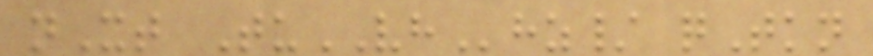nXt TuVHhz/ qTkn
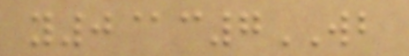y0@c7WB
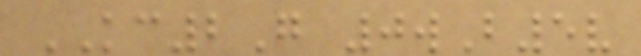KC2G 0wB5v
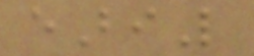eBiL
